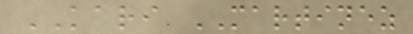KARI MARTINEZ
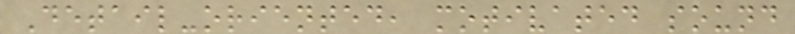Detail-oriented, motivated sound
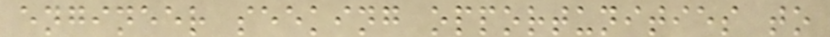engineer seeking opportunities to
